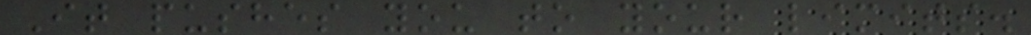It pushes you to your limits.
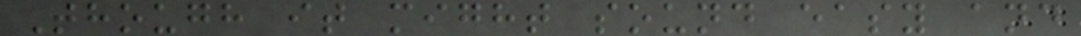Though it might sound easy and
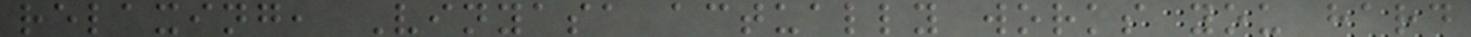relaxing, Vinyasa actually works you hard
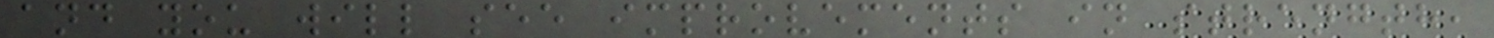and you will see improvements in strength,
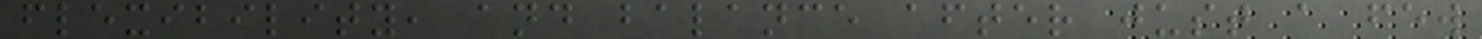flexibility, and balance after just a few
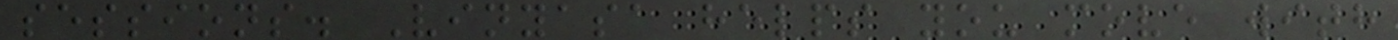sessions. Vinyasa helps you move with
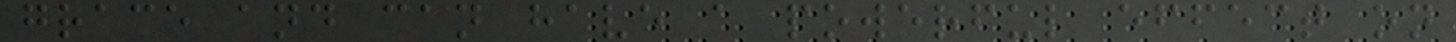grace and can have a powerful effect on
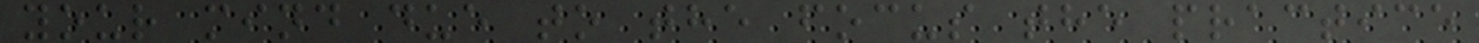your mind due to the focus the practice
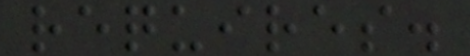requires.
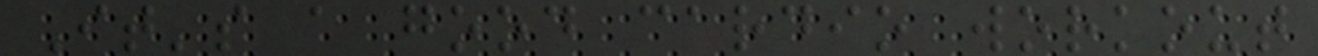It's a good cardio workout
